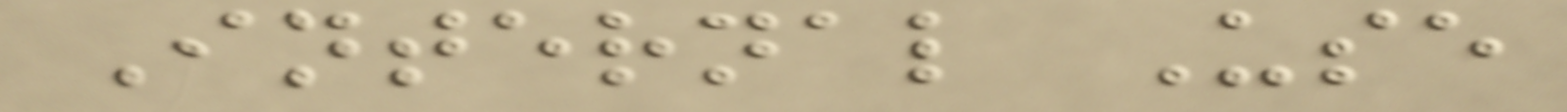Internal Use
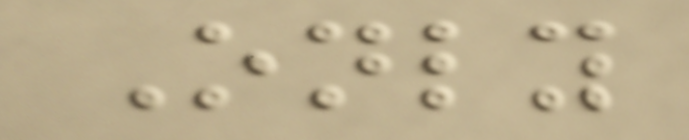Only
